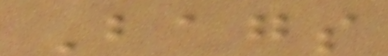Bags
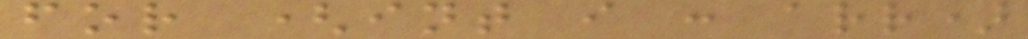for (int i : arr)
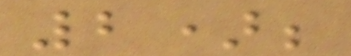2);
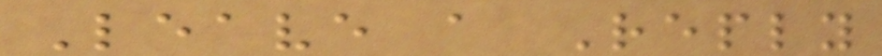Leave a Reply
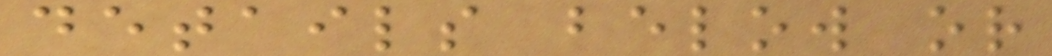details below or
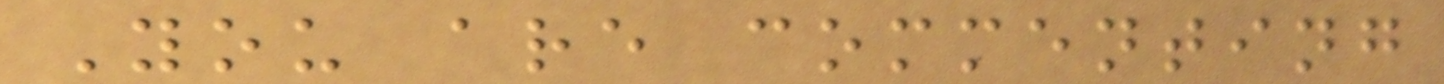You are commenting
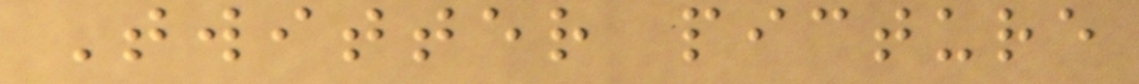Twitter picture
